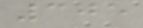305
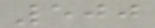500
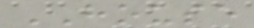HOUSE
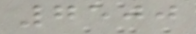7500
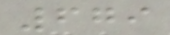679
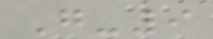G-9
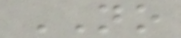NO
